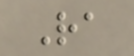Ra
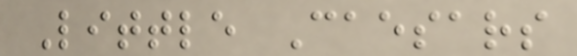Little Caesars
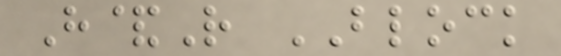H&R BLOCK
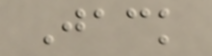Jack
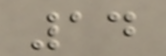14
